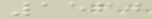1560
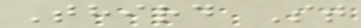Third St
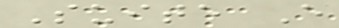Suite E
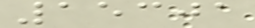15301
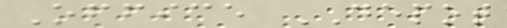Office DEPOT
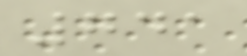741
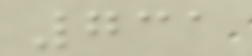731
